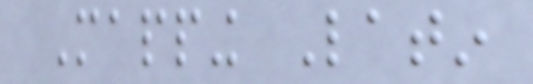Mapping Latin
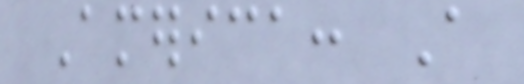America: A
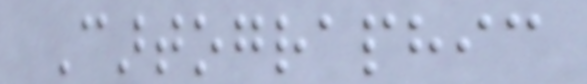Cartographic
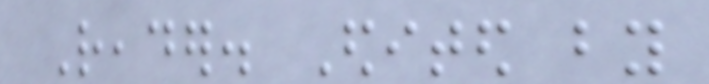Reader. Edited by
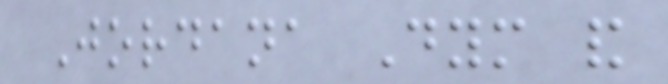Jordana Dym and
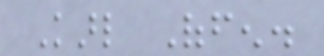Karl Offen.
